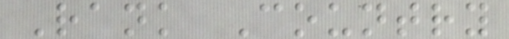Rank Country
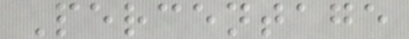Percentage
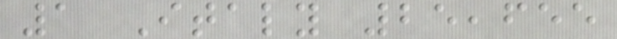1 Italy 25,655
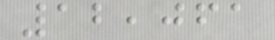12,061
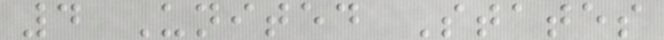4 United States
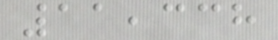11,338
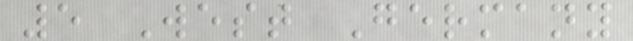5 West Germany
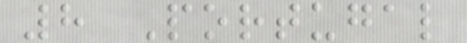8 Portugal
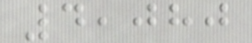4,080
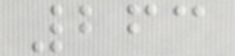263
